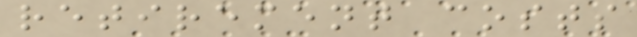retirement costs
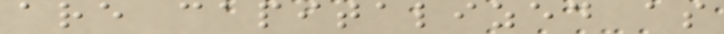are capitalized as
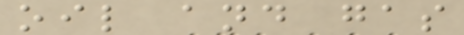oil and gas
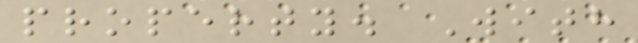property. With
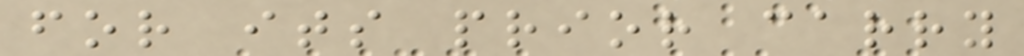for its prior carry
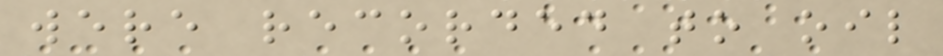were recorded to oil
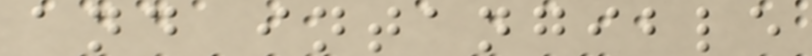and intangible
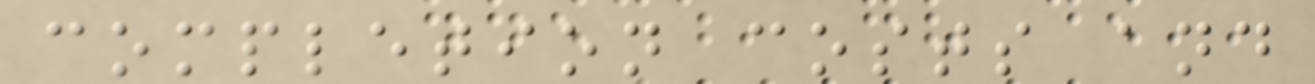completion costs and
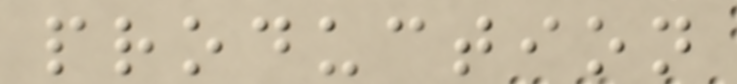production
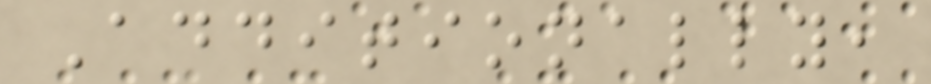Additionally,
